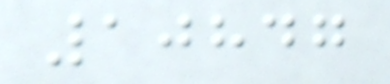10847
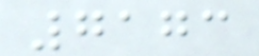7173
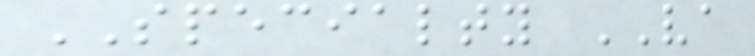SPECIALTY VA
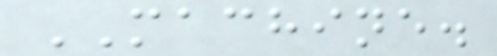MACHINE.
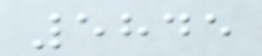5845
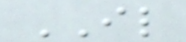IL
